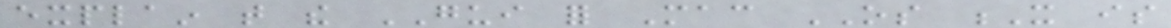explain that the GUI for Mac OS X is
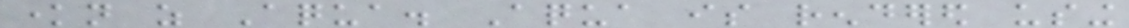known as Aqua. Aqua is rendered using
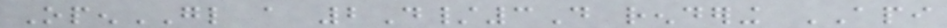OpenGL a 2D/3D rendering API
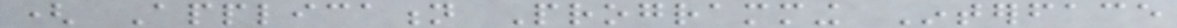( Application Programming Interface
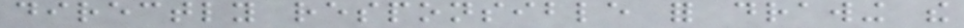directly responsible for drawing the
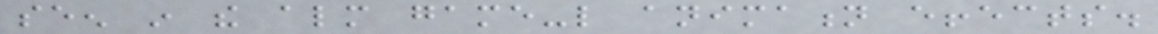seen in the almost game-like animation effects.
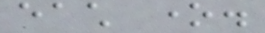each one.
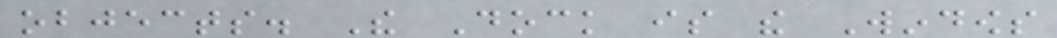objects. The Dock is the Windows
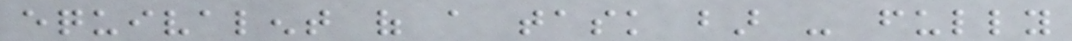equivalent of a task bar - fully
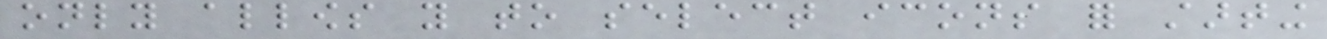only allows you to select icons for starting
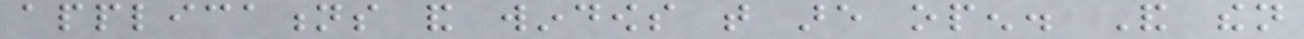applications and windows that are open. And then
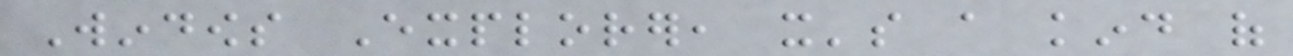Windows Explorer, it's a kind of
